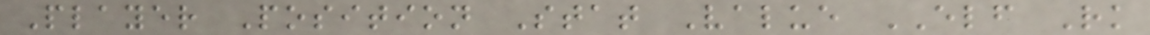Player Position Stat Value ELF Rk
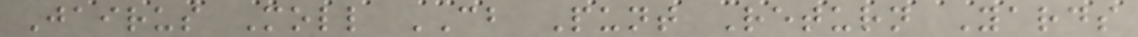Jairus Moll CB Punt Return Yards
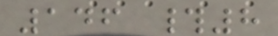146 #8
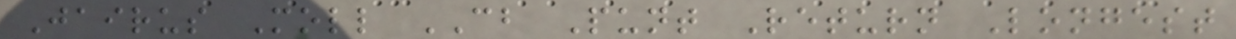Jairus Moll CB Punt Return Longest
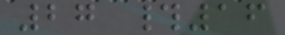27 #16
